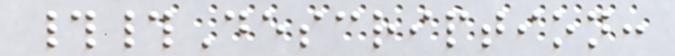##Description:
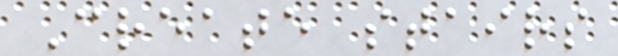Create stairs
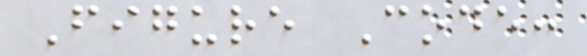Figure Code:
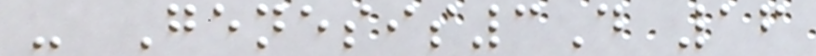- Genesis3D 16
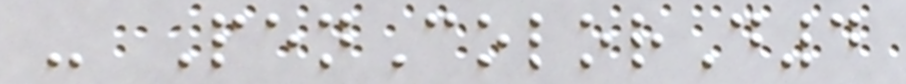- PenColorD4
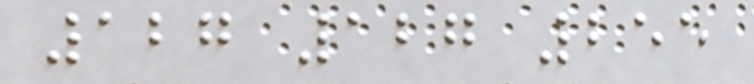127 127 255
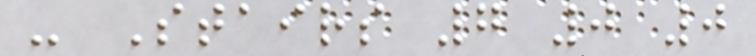- Stairs 7 0 0
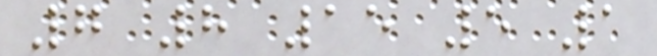7 8 15 5 1
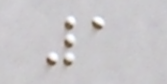1
